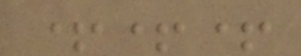+++
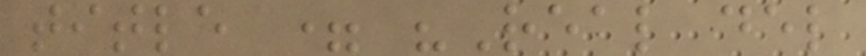title = "Real del
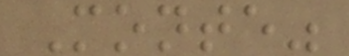Monte"
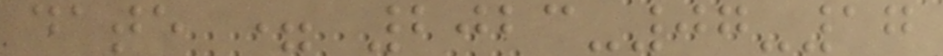date = 2023-07-17
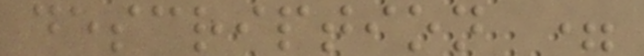description =
